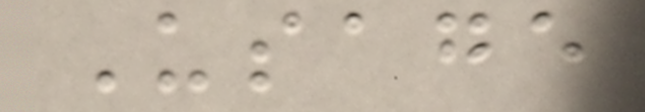Usage
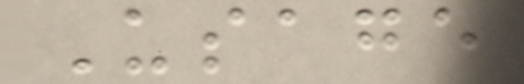Usage
